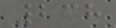238
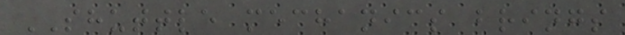SHUTTLE mechanics brings
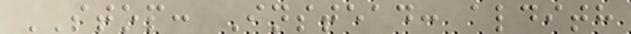STOP: Instead: aldith
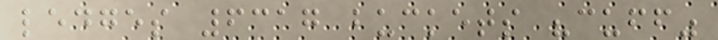ledges 6317 buckets "cuff"
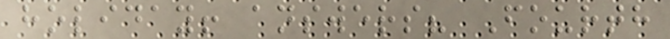holiday! answers? Fourth
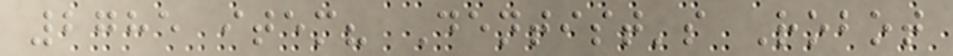2785 item? Dentist's Robot
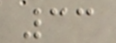33
